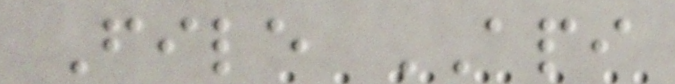File API
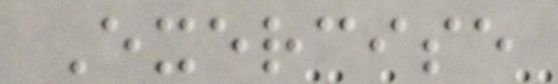Exercise
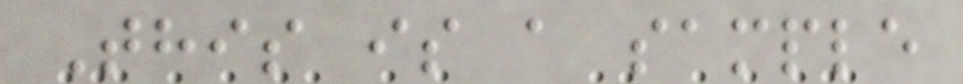This is a sample
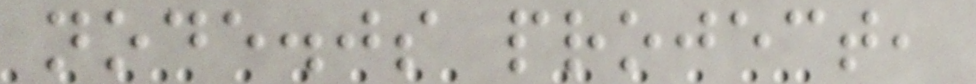node.js project,
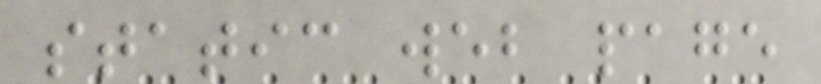static web page
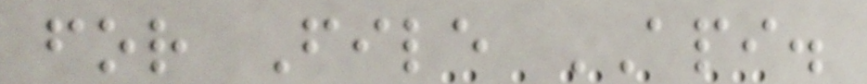for File API.
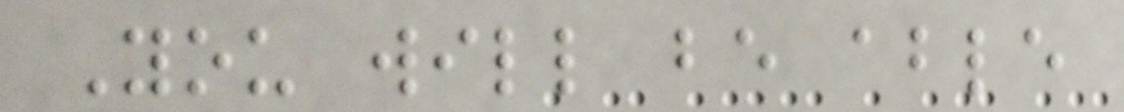You will be able
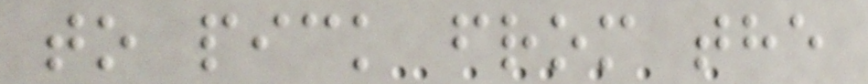to pick from the
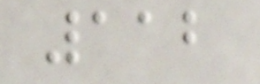112
